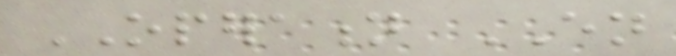OPERATION EN
